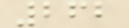262
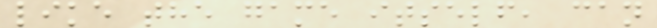like the game itself, can
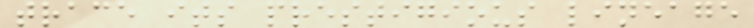trace its prestigious lineage
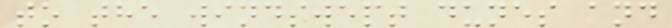to the windswept dunes and
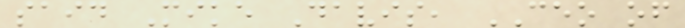said Mike Davis, CEO of
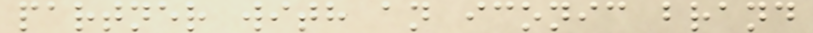partner with an iconic brand
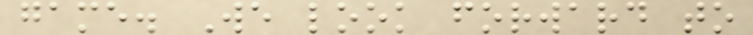game. We look forward to
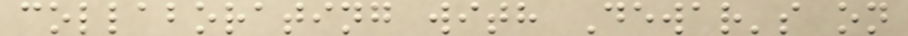collaborating with Dewar's on
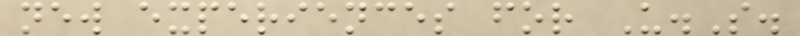new experiences for U.S.
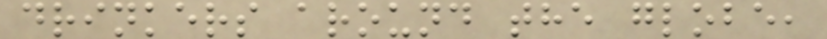drinkers around the globe,
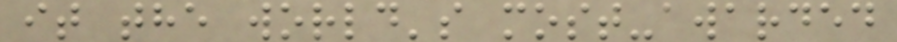it the world's most-awarded
